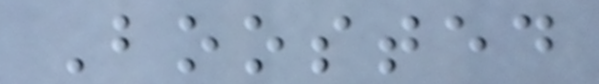Boosted
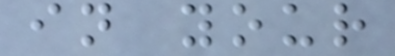in your
